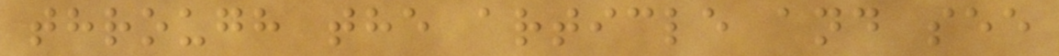through the article and see
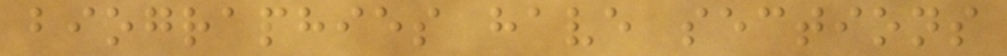biographies have sections
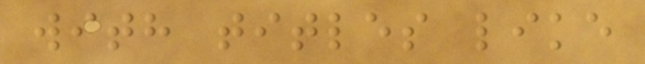with titles like
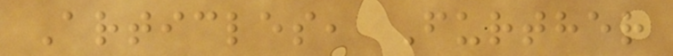Articles, Further
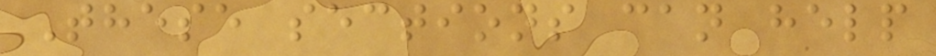These sections can help
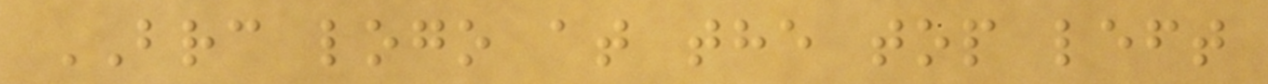BRC logo at the top left
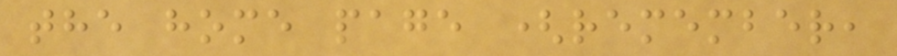the home page (remember,
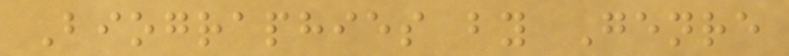Biographies by Genre
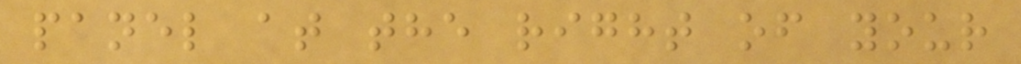panel at the right of your
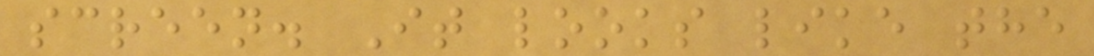screen. It looks like the
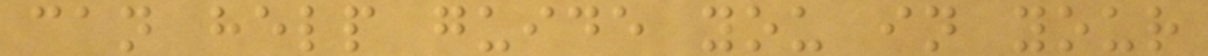can help guide you in your
